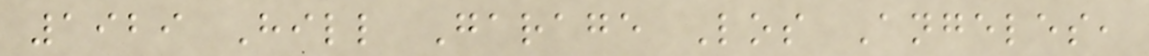1929 Hill Garage Los Angeles,
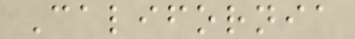California
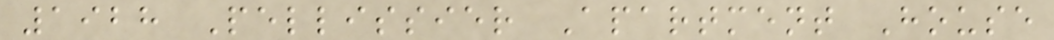1928 Pellissier Apartment House
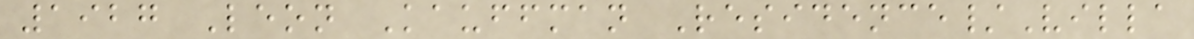1927 Leon Kauffman Residence/Villa
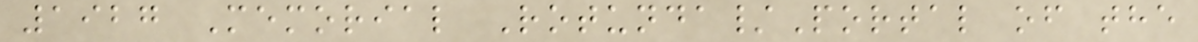1927 Memorial Rotunda/Portal of the
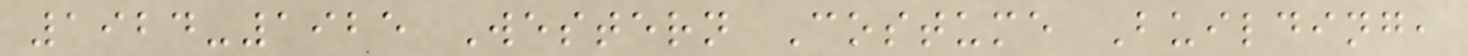1924-1925 Western Costume Building,
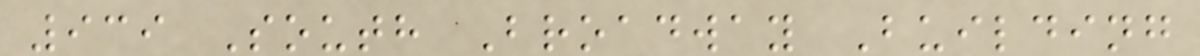939 South Broadway Building
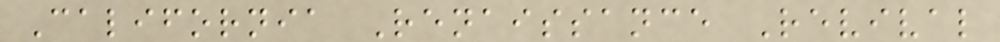California Renaissance Revival
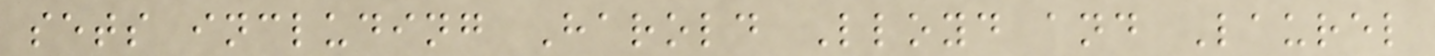sets including Harold Lloyd and Laurel
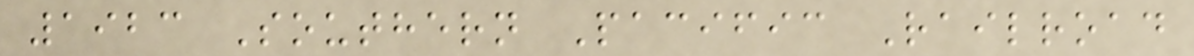1923 Southern Pacific Railroad
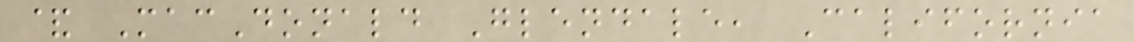& MacDonald Glendale, California
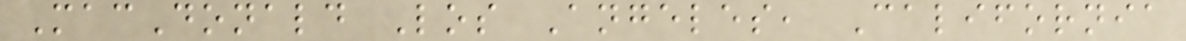MacDonald Los Angeles, California
